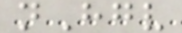nHgv
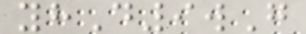yhD9wG
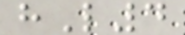hL4
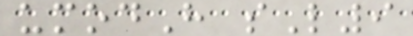umodH sL9
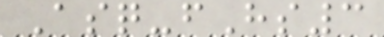Asq-fHs3
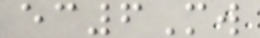ec6Mw
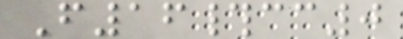F16#cc0
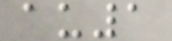au1
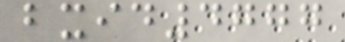bxid4777
